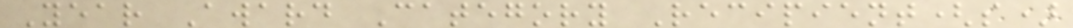Year Award Category Recipient(s)
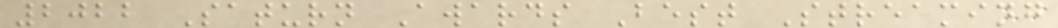2022 Saturn Awards Best Streaming
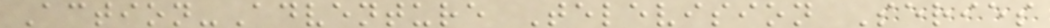Action-Adventure Television Series
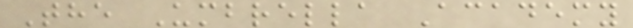The Umbrella Academy
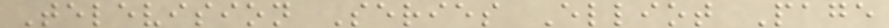Television Series Elliot Page
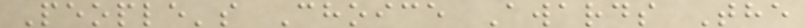People's Choice Awards The
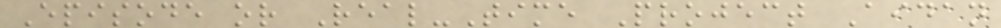Episode or Real-Time Project Aidan
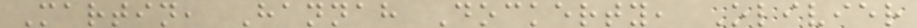Martin, Hannah Dockerty, Olivier
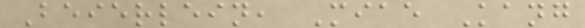Beierlein, Miae Kang
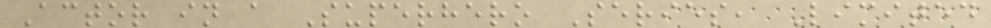Actor in a Superhero Series, Limited
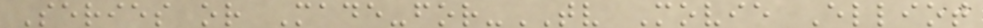Series or Made-for-TV Movie Elliot
